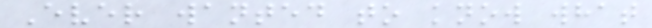Ever wanted to know what
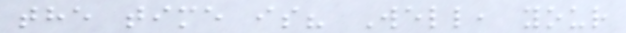the time is? Well, your
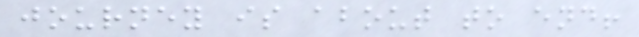journey is about to end!
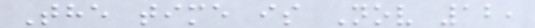The time is Nov 12,
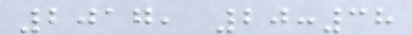2017, 20:38
